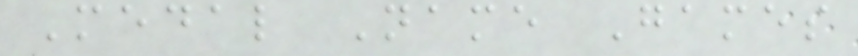Medal Name Games
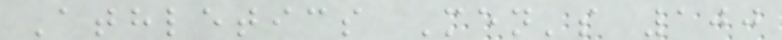Athletics Men's 100
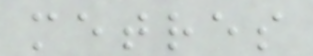metres
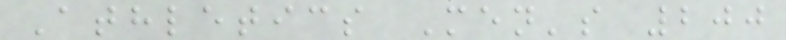Athletics Men's 200
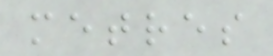metres
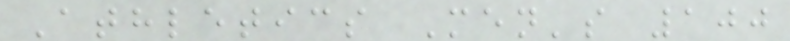Athletics Men's 100
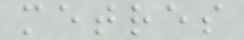metres
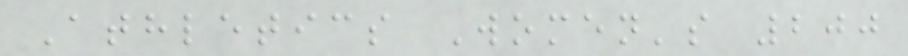Athletics Women's 200
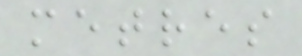metres
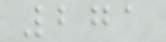271
